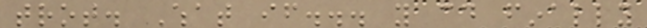trot. What if... you could finally
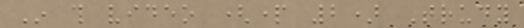In this video (part 2) Trudy
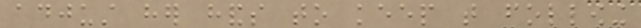adjust her hands to keep that following
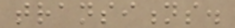transitions.
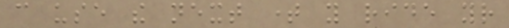can use the next time you ride your
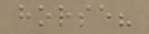horse?
